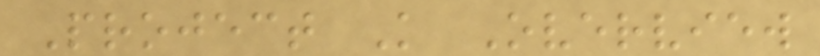Project K Overview
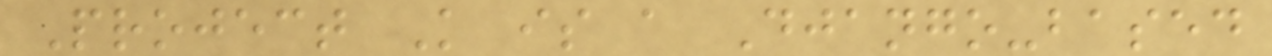Project K is a Django-based
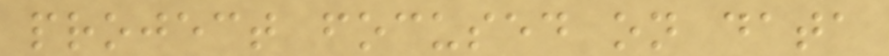project focused on data
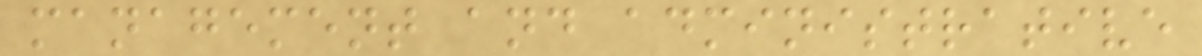management and administrative
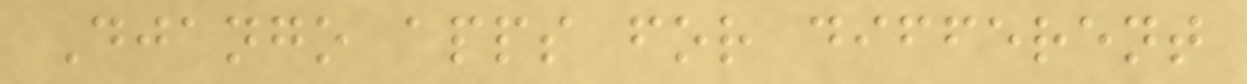Django apps for different
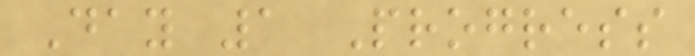Day 1 Progress
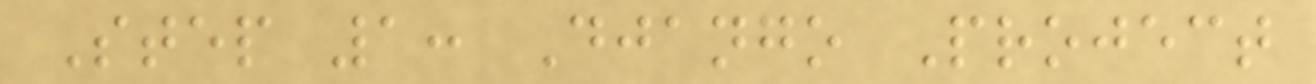Step 1: Django Project
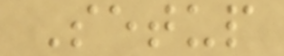Setup
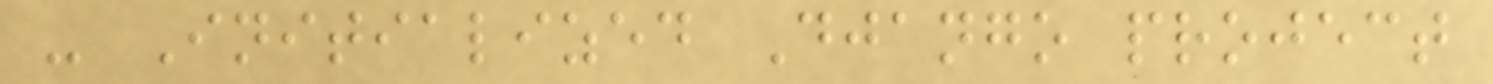- Initialized Django project
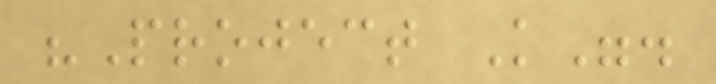"Project K".
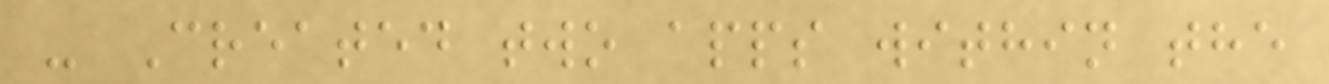- Created two apps within the
